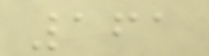161
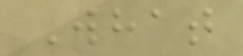What
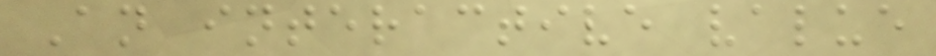An interactive value
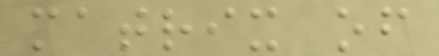matrix of
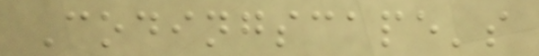Codingscape's
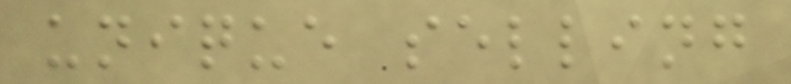unique selling
